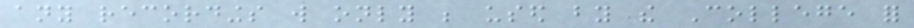any recordings will only be used by the College for
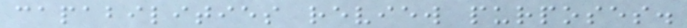capabilities review purposes.
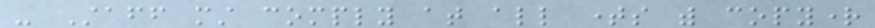- Staff must comply at all times with copyright
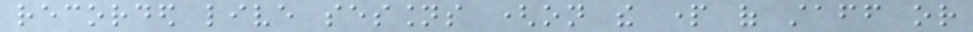recorded live sessions (on the part of staff or
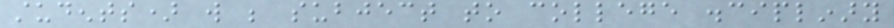students) will be subject to college disciplinary
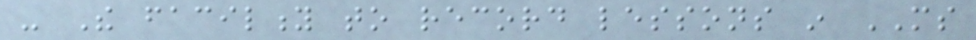- The facility to record lessons in MS
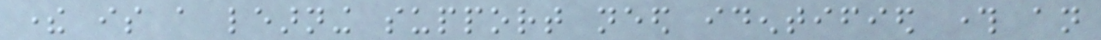there is a learning support need identified through an
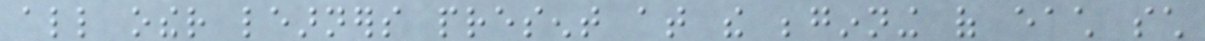all other learners present at the beginning of each such
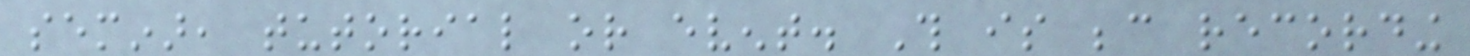seminar, tutorial or event. This is because recording
